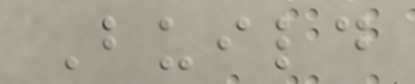Build
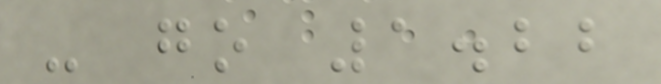- go 1.22
